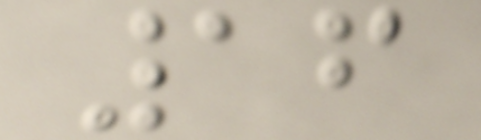16
